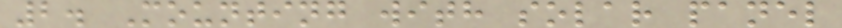2. Mounting with solar panel
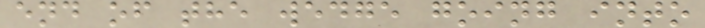end of the wedge going into
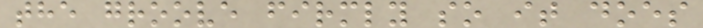the groove firmly so it does
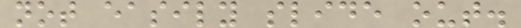not easily slide out.
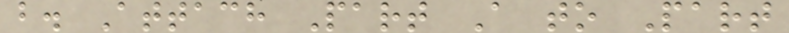b. Attach Part A to Part
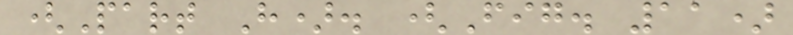(Part H). (Fig. 11)
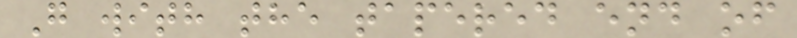G with the tapered end of
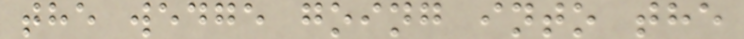the wedge going into the
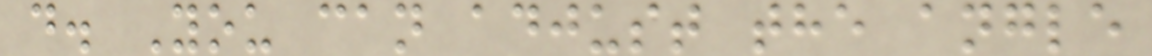d. You can adjust the angle
